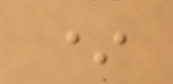*
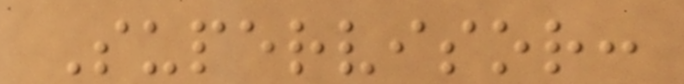Supervisor:
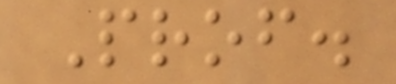Prof.
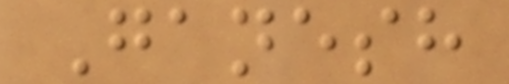Ganesh
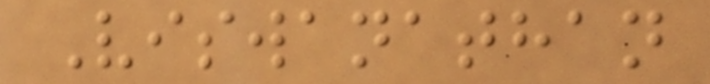Viswanathan
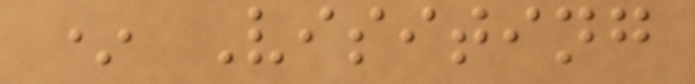* Visiting
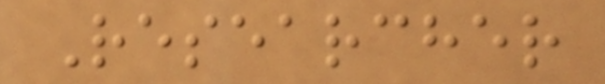Researcher
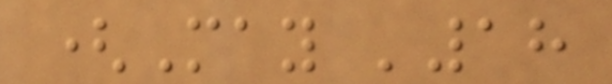(May '18
